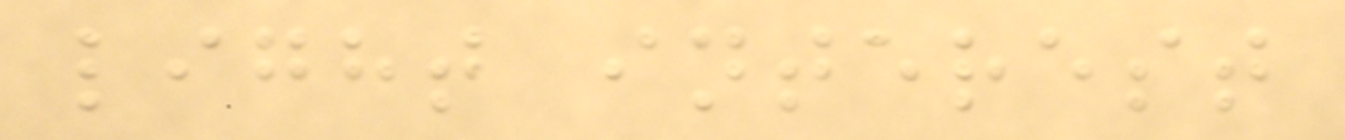light interest
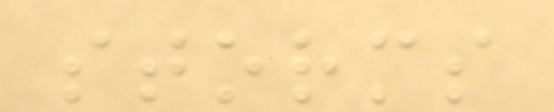storms
